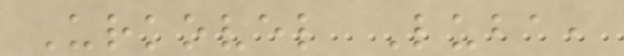Urkovel Luba,
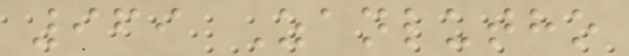969 Zanlutho
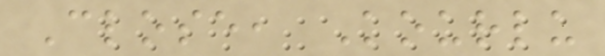Close, Kourlu
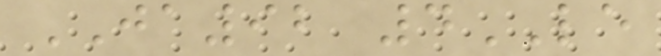JA92 4LE
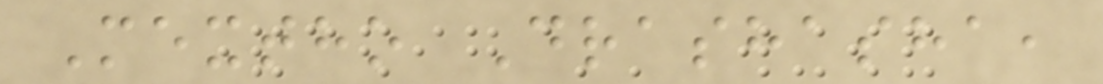Mextho Drashasha,
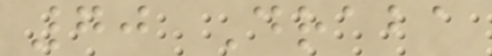70 Draba
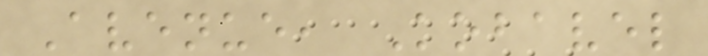Avenue, Kobavel
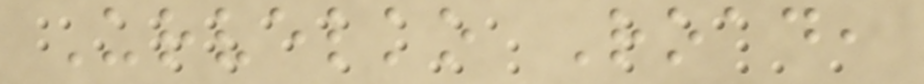Urvelko Road,
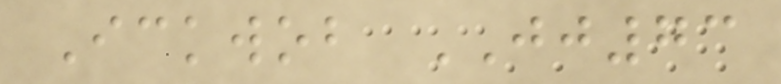Ickwob JJ73
